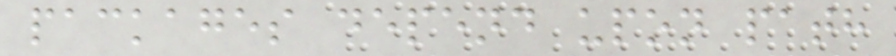packages depend upon path
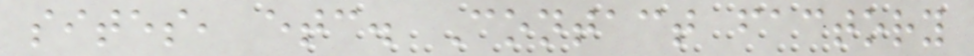sites, etc. Contact factory
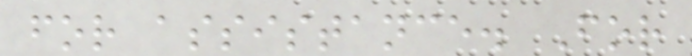for assistance. For
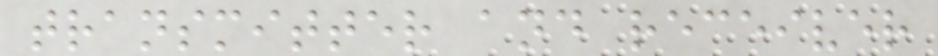transmitter and receiver
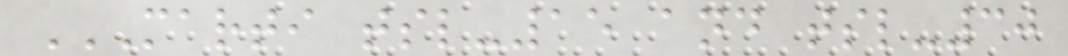MARTI TSL-15 AND TSL-30
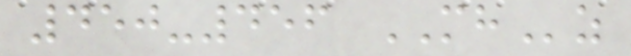450-456 MHz
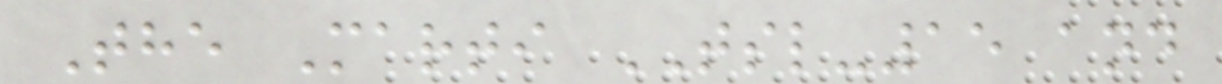The Marti TSL-15 and
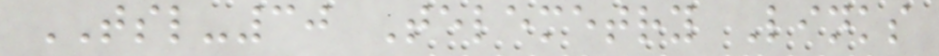TSL-30 Telemetry Links
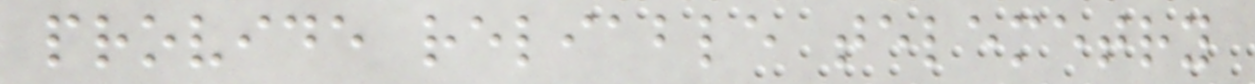provide reliable telemetry
